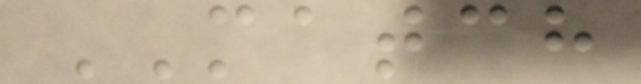MATCH
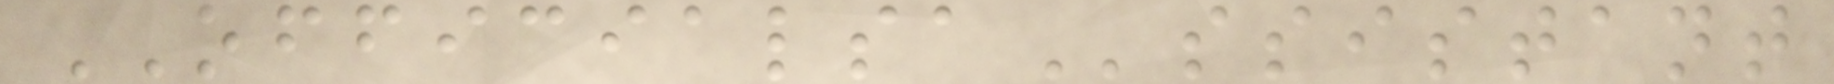OFFICIALSAssistant
